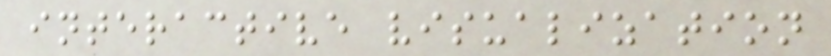interactive visualization
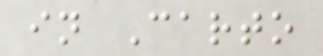in Carto
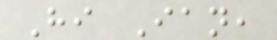Hi Ian,
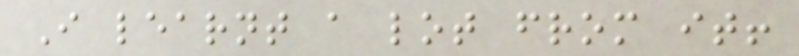I learnt a lot from it!
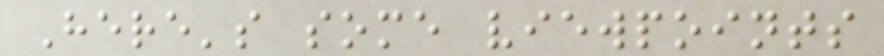Here's some viewpoints
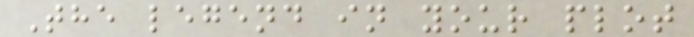The legend in your plot
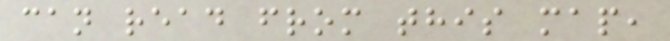can read from this map,
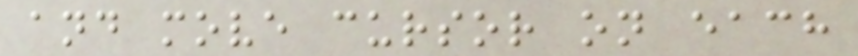and move cursor on each
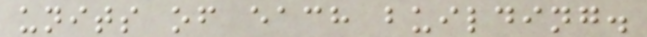units of each building.
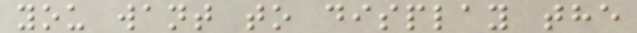you want to display the
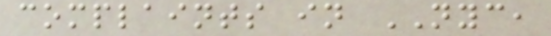complaints in NYC,
